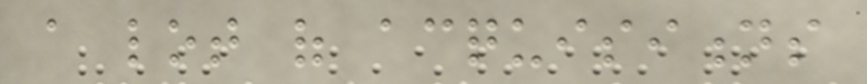a lot of acquisitions
